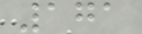171
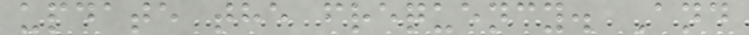update the frequency. And
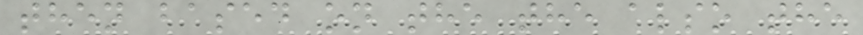then based on the the also the
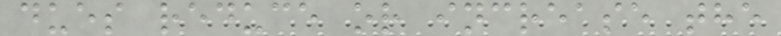dues reduce or increase the
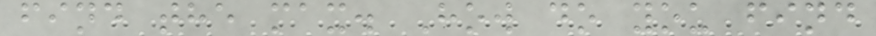find the max. How do you find
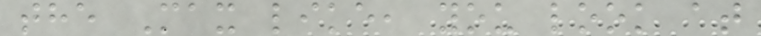the Max like, you look at
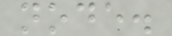node.
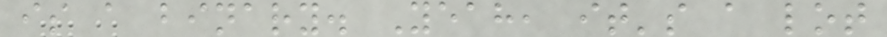is a binary. Yeah, it's a lot
